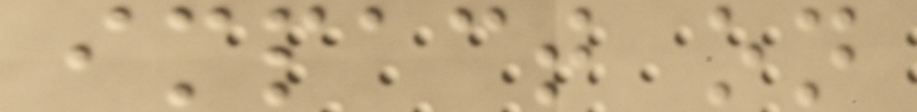impact on
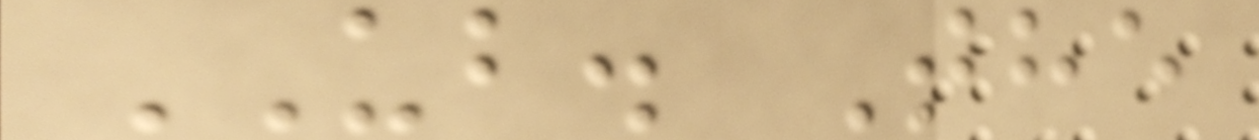UB. The
